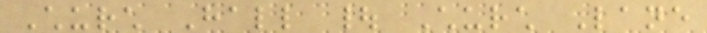Church Hall | Church Lane
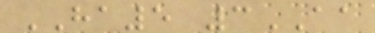HA5 3AA
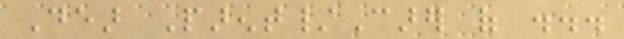Dear Parent/Carer of ...
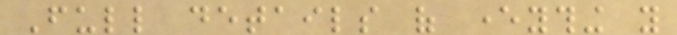Full details of everything you
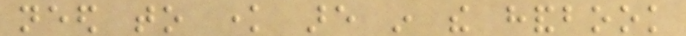need to know are in the handbook
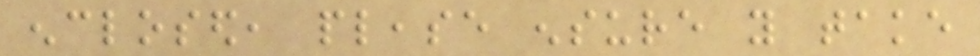enclosed, please ensure you take
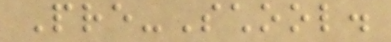Pre-School.
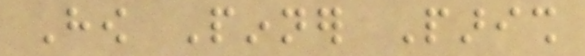How Pinner Parish
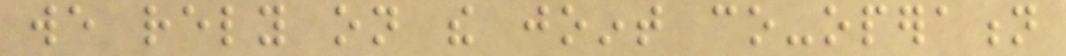we rely on the joint co-operation
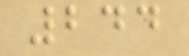244
